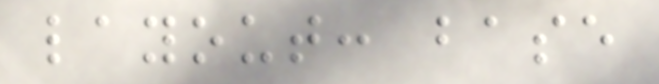layout: base
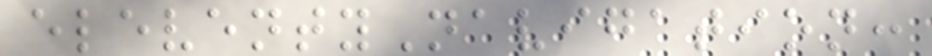eleventyNavigation:
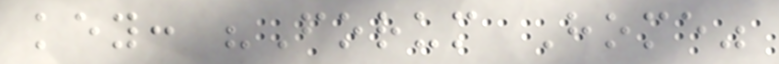key: "Forum Home"
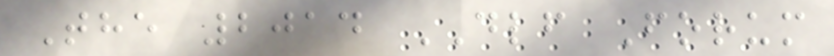The 2014 DLF Forum
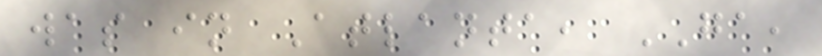was in Atlanta, GA,
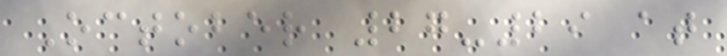October 27-29 at
